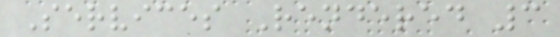Services Rendered 3
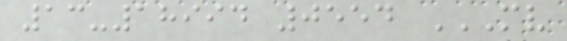13-18994 0554 MV
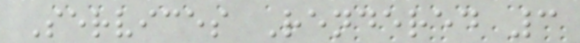Services Rendered 3
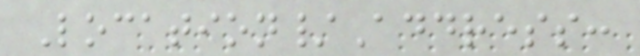Location/Address:
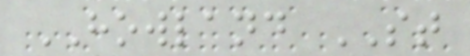HOWLAND ST
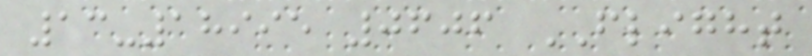13-18995 0606 FLIGHT
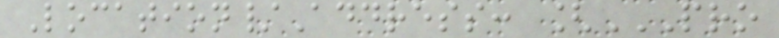Location/Address: [PRO
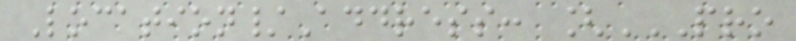Location/Address: [PRO
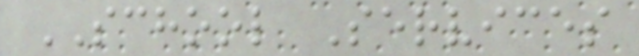SCHOOL Services
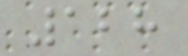128
